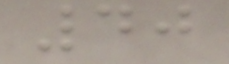40
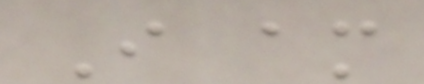I am
